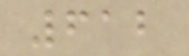612
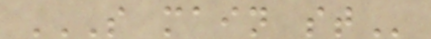S MAIN ST
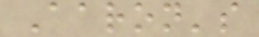Aaron's
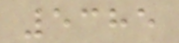5385
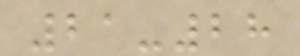21-28
